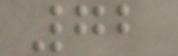72
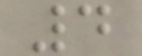4
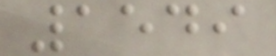1549
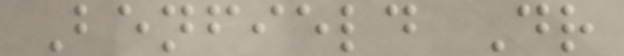Benfield Dr
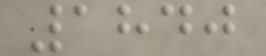1840
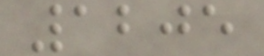1205
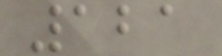121
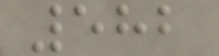582
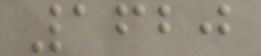1620
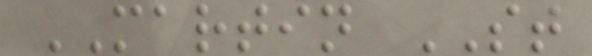MARTIN ST
